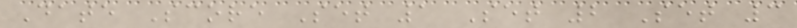Date Score Set 1 Set 2 Set 3
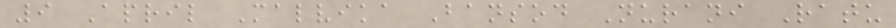9 April Malvika Bansod Nurani Ratu
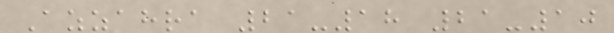Azzahra 21-18 21-10
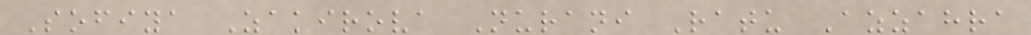Sofiya Zakirova Nurani Ratu Azzahra
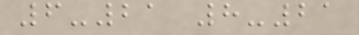6-21 8-21
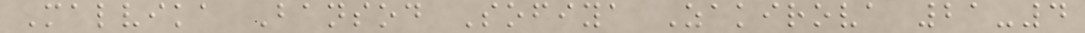Malvika Bansod Sofiya Zakirova 21-4
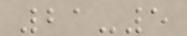21-5
